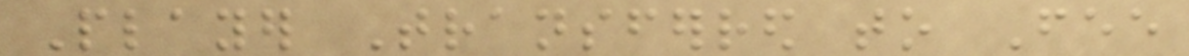Player Transferred to Fee
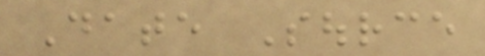Date Source
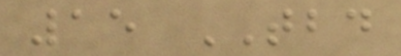15 TBD
